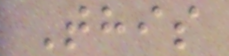This
